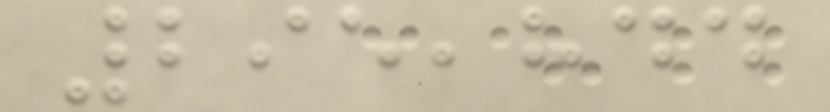295,844
